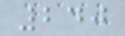240
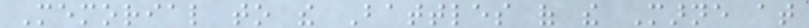Memorial to the Battles of the Marne at
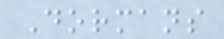Dormans
